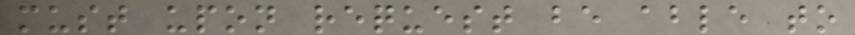must upon request be able to
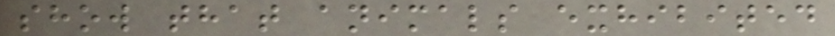show that animals exhibited
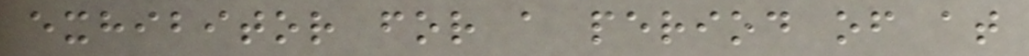exhibitor for a period of at
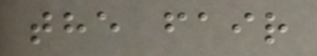the fair
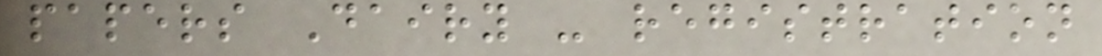papers Dairy - registration
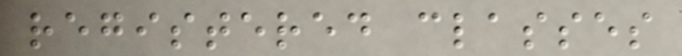registered classes
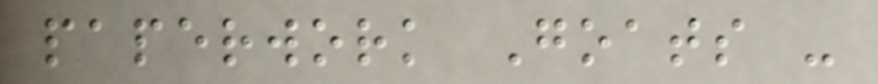paperwork Goats -
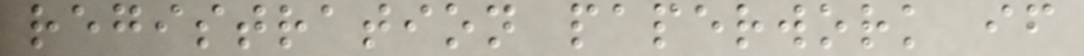registration paperwork if
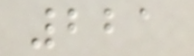221
